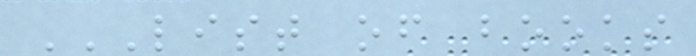LIST OF BOOKS
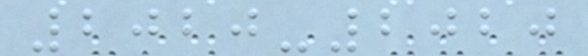2020-2020
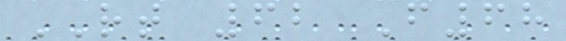RT 62 F68
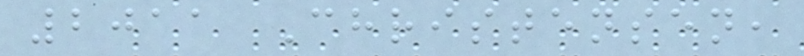2011 Christensen,
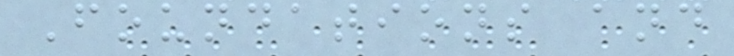Foundations and
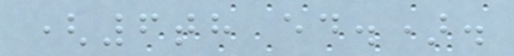(6th ed.).
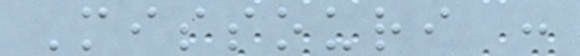Missouri :
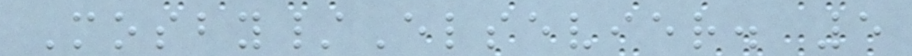Mosby/Elsevier. 5
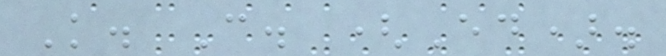K. C. (Ed).
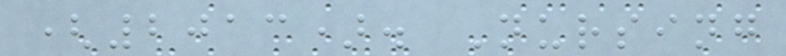(2013). Nursing
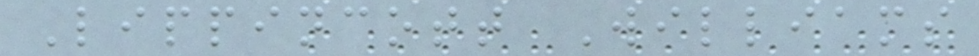Lippincott Williams
